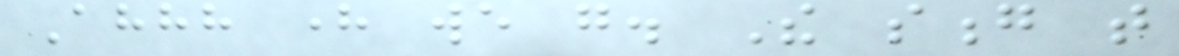Ahhh here we go. The song that
